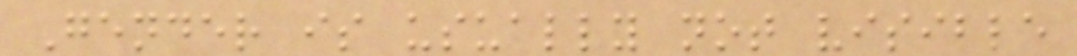Gender is usually not visible
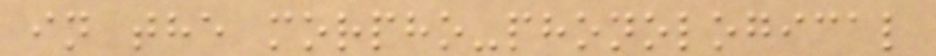in the morpho-phonological
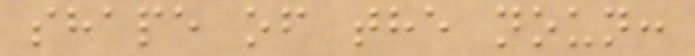shape of the noun:
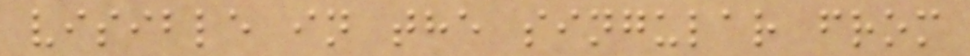visible in the singular from
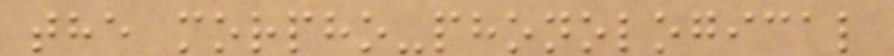the morpho-phonological
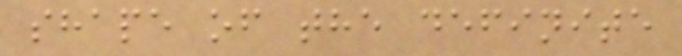shape of the definite
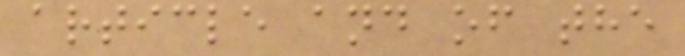article and of the
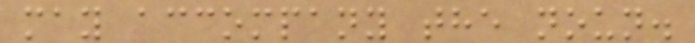may accompany the noun.
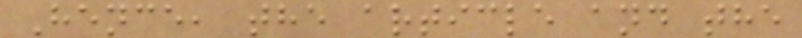Hence, the article and the
